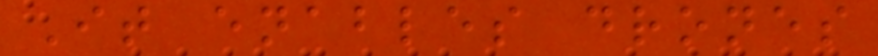It enables drones
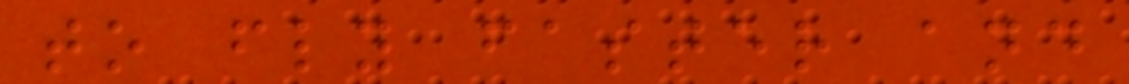to fly faster and
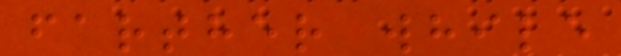farther while
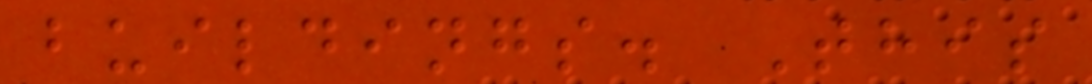buildings. This
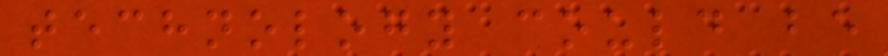technology could be
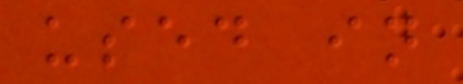used in
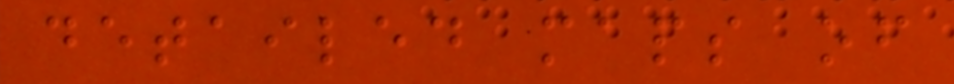detailed maps of
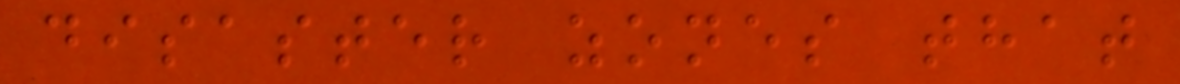disaster zones that
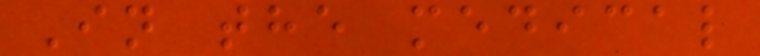In the medical
